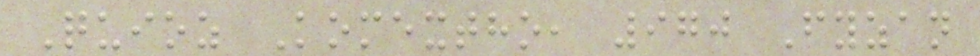Quioz Komextho, 970 Fyzan
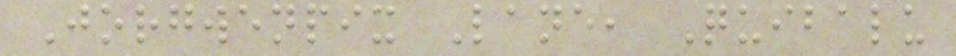Jorgwenpix Lane, Quibalu
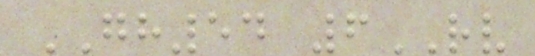GH54 6RV
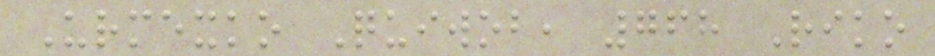Urmexko Quiwob, 768 Riko
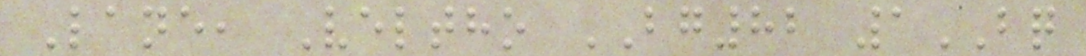Lane, Veltho BG82 1BQ
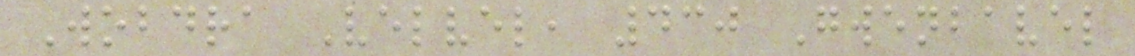Wobdra Velvel, 430 Gwenbavel
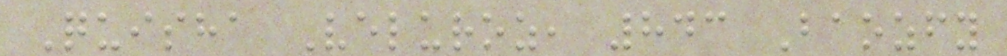Quisha Veluroz, 843 Baozfy
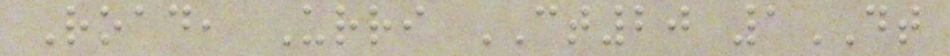Road, Urri CT20 1DT
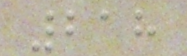218
